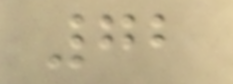72
